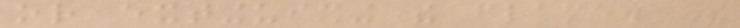or extinguishing the flame. The
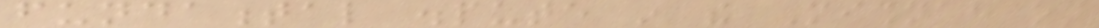fundamental dispute in the Mishnah on
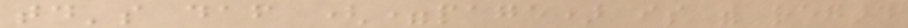today's daf (=page) is with regard
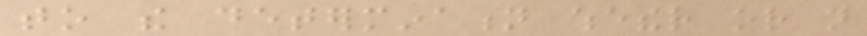to the determination whether or not
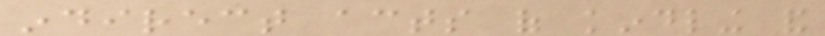indirect acts of kindling and
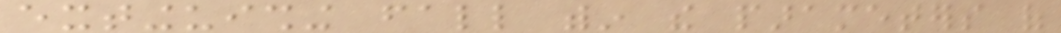extinguishing fall within the parameters of
